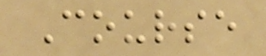Course
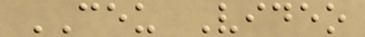CEU Video
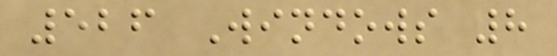526 Windows 8
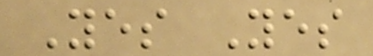Yes Yes
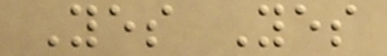Yes Yes
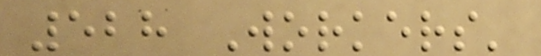528 Workers'
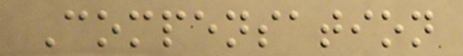Compensation
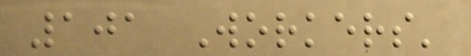101 Workers'
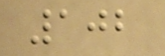102
